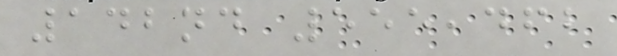142nd 555,462
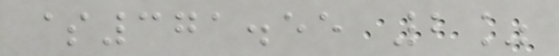$371.55 2%
